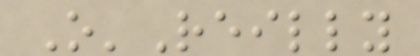O'Reilly
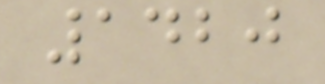1420
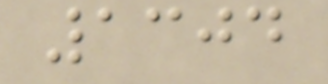1304
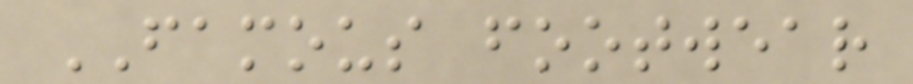FAMOUS footwear
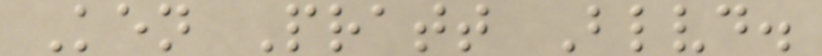Ken Pratt Blvd.
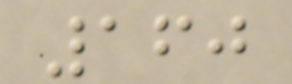160
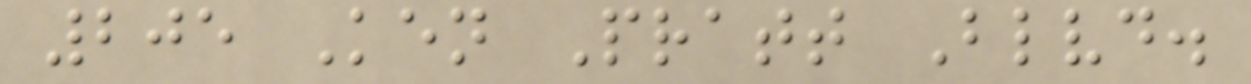205 Ken Pratt Blvd.
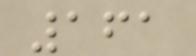161
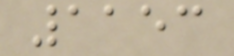1153
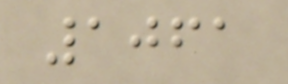1061
